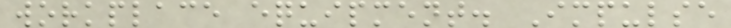workplace equipment. Impulse
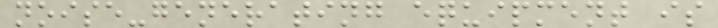noise-generating equipment is
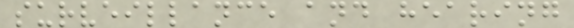surveillance and hearing
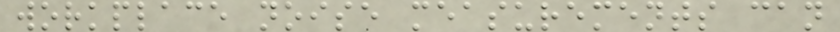workplace noise measurements can
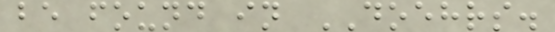be found in DOEHRS.
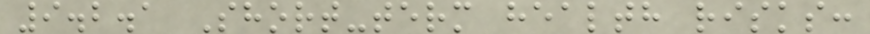9.2.1 Short-term health risks:
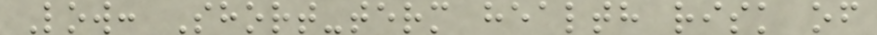Low: Short-term health risk of
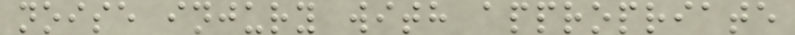noise injury with appropriate
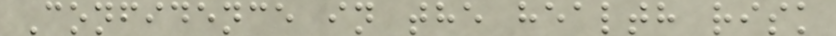Confidence in the health risk
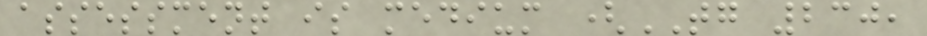assessment is medium (TG 230,
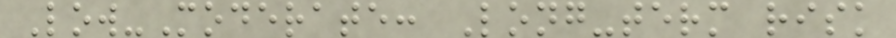Low-Moderate: Long-term risk
